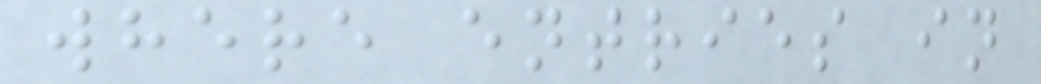where entries in
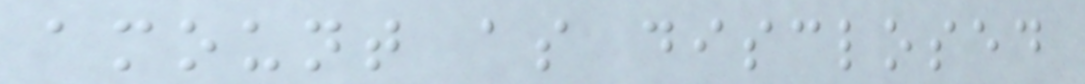amount as disclosed
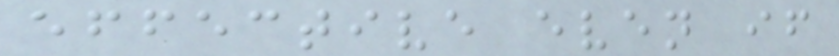effective even if
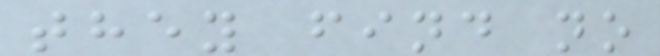they find no
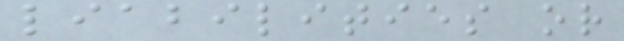liabilities or
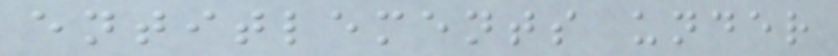entitlements under
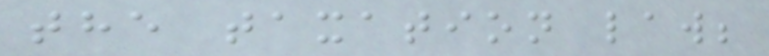the taxation law;
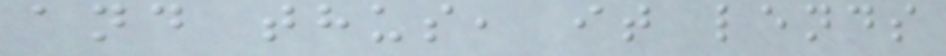and thus, it lends
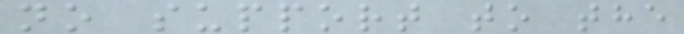no support to the
